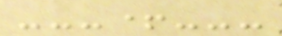---+---
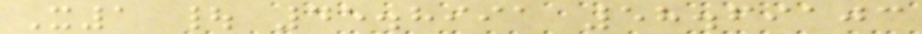X1 | 45.8991 58.69103
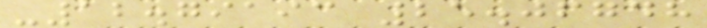-12.79193 25.06748
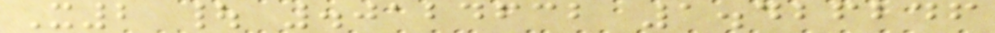X2 | .0124632 1.426246
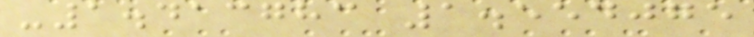-1.413783 1.554075
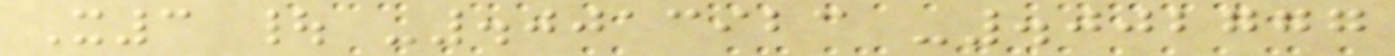X3 | -.0013923 -.002777
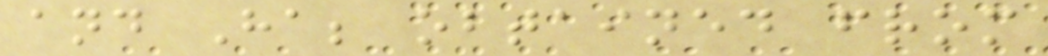and Ha; obtained from
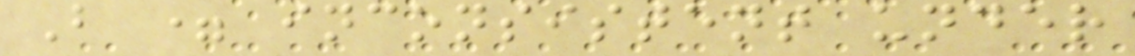B = inconsistent under
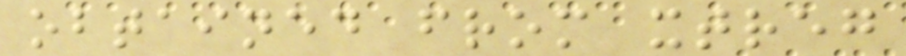obtained from xtreg
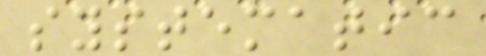systematic
